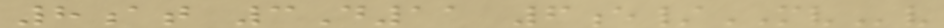8at 3D11 6e/MVv
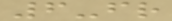6-fr
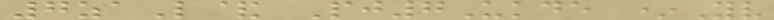7zaL& Pj7Ukde *Yv
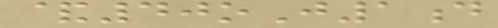&40oJ1d
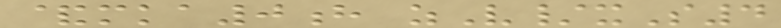&mka0h zV/xS4
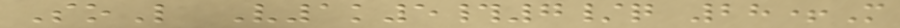SoL V1k5#7/q 28+M
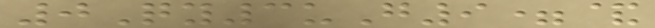0Qy3uG9=&
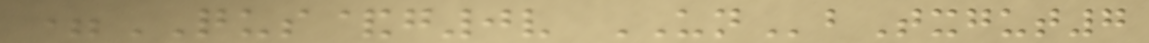=QUS&g0v UNbTxgut7
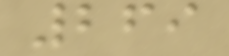269
